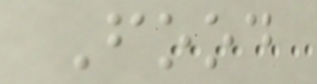Food
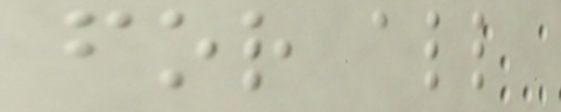for all
